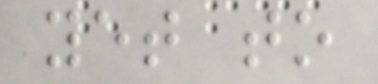yet to
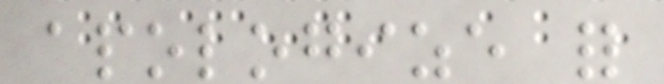apologize for
